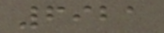6921
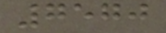7570
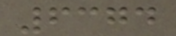6374
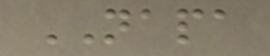NAPA
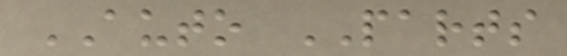AUTO PARTS
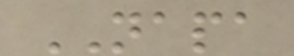NAPA
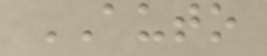AUTO
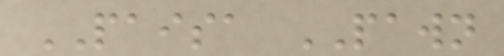PAISA PAWN
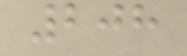208
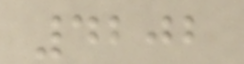4202
